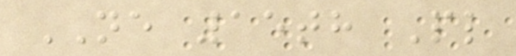NE 15th Pl
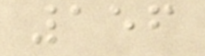156
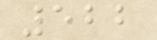522
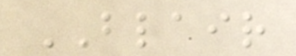BLAIR
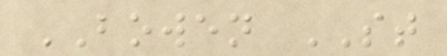BOWEN ST
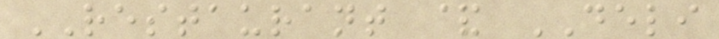RESTAURANT & DELI
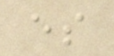es
